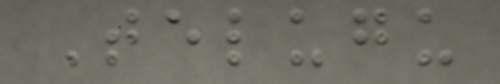Telugu
